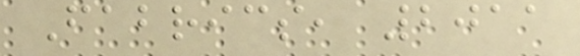Fabrics, 2011
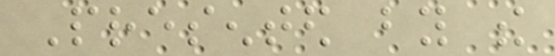Presented by the
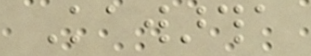Kawartha
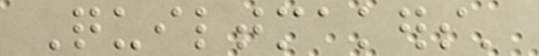Quiltmakers'
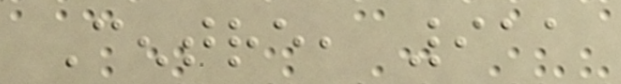Centre, 911
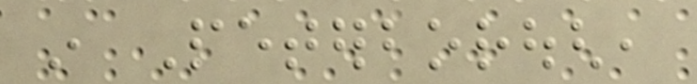in Peterborough,
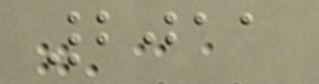2011
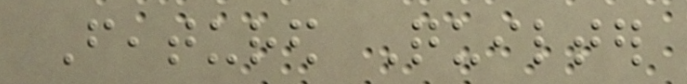Featured Quilter
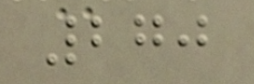270
